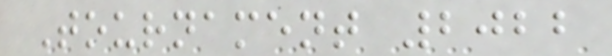Tournament 2022
